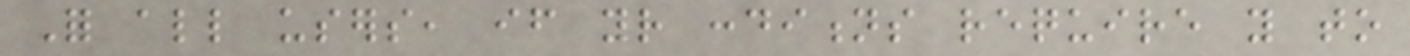For all users, if your conditions require you to
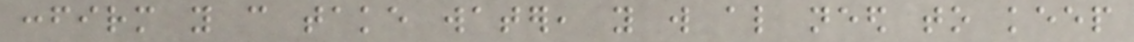confirm you can take water, you will also need to keep
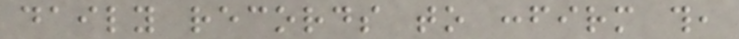daily records to confirm this,
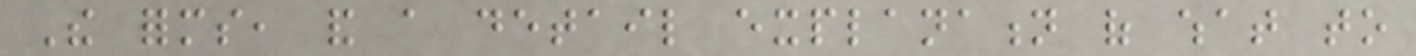The forms, and a detail explanation of what to
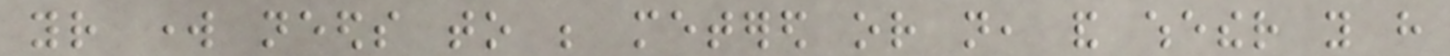your work needs to be metered or not, and whether you have
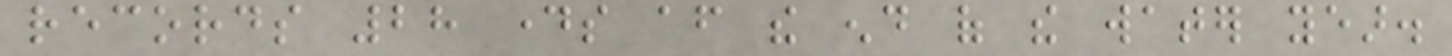records 28 days after the end of the water year.
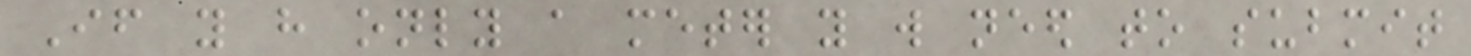If you have only a meter you will need to submit
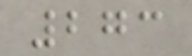273
